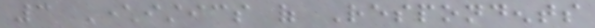3 Characteristics of Respondents
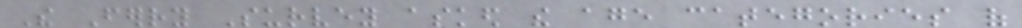The Ferry Survey asked the age categories of
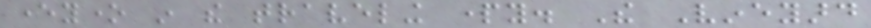everyone in the traveling party. The Vineyard
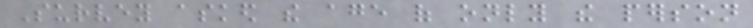Survey asked the age of only the person
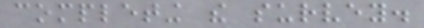completing the survey.
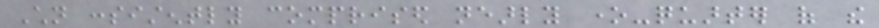Children consistently comprised nearly one-quarter of the
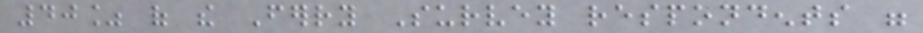40% of the Ferry Survey respondents were
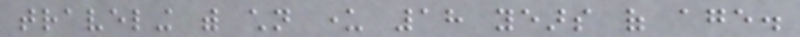traveling with children under 18 years of age.
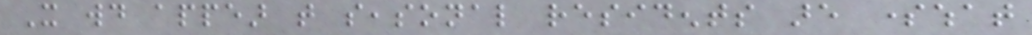It would appear that seasonal residents are somewhat
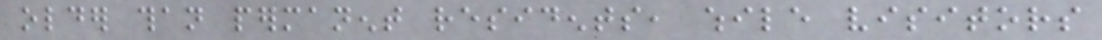older than permanent residents, while visitors
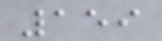159
